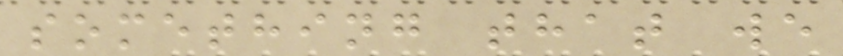something that we
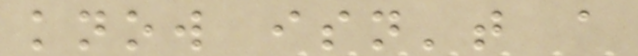know isn't a
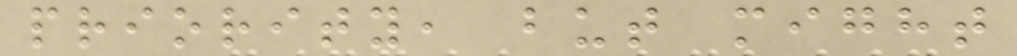priority, but might
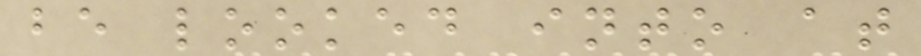be looked into at
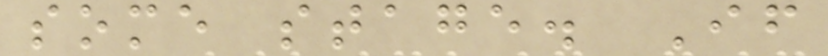some stage. If
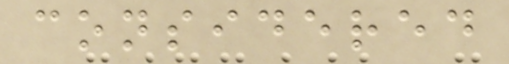considered
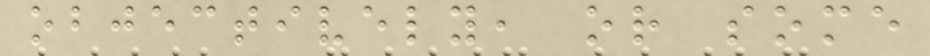objectively, or some
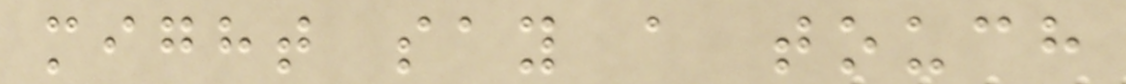might say a touch
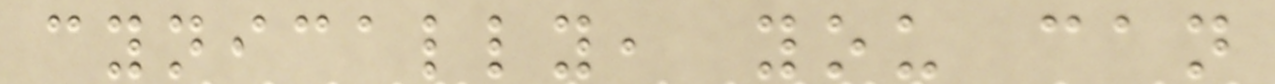cynically, you can
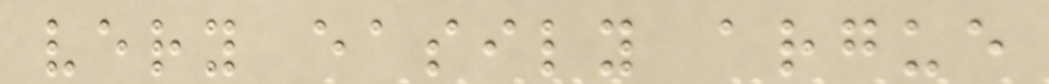very easily argue
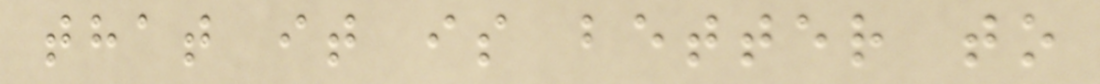that it is better to
